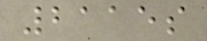2115s
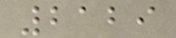2129
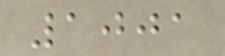1001
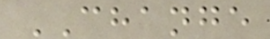CHANGE
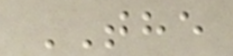THE
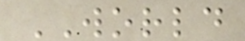WORLD
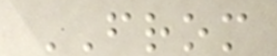FROM
